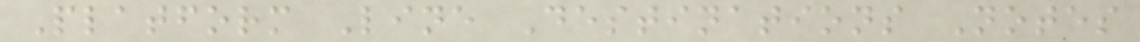Platform Line Destinations Notes
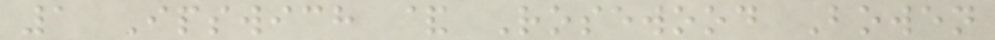1 Ipswich & Rosewood Bowen
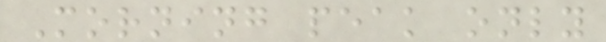Morning peak only
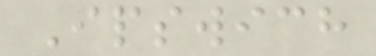Ipswich
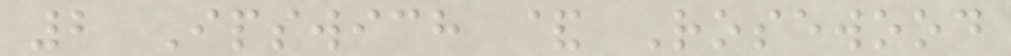2 Ipswich & Rosewood
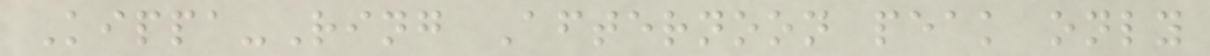Kippa-Ring Afternoon peak only
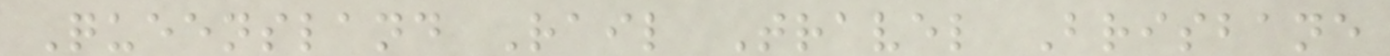Queensland Rail Travel Brisbane
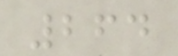264
